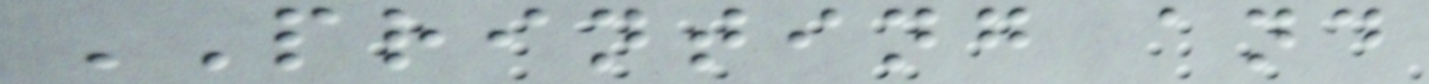PRINTING and
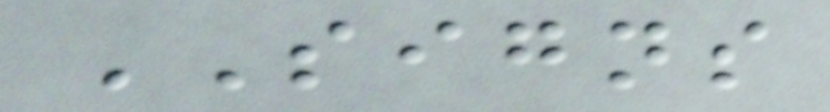SIGNS
